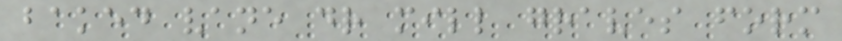baked vane dr mill graves form
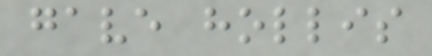gave hollis
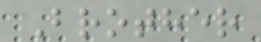Brother
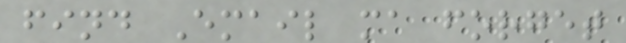find Email ma forget
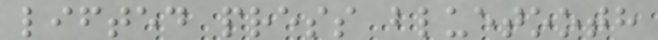lifted press bluetooth
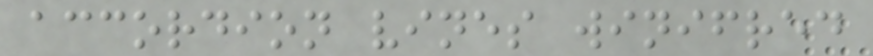accordion vines winifred
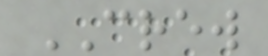CREW
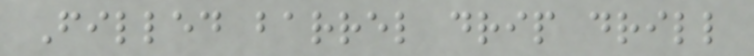Filled barrel drip drill
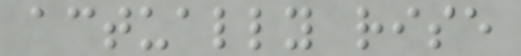actually rise
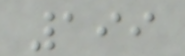199
